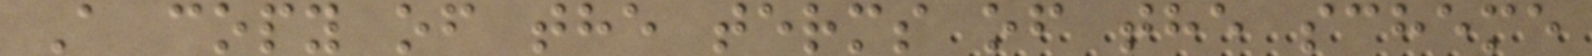A copy of the terms of the scheme
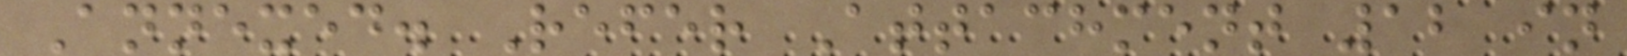Annexed. Refer Attachment 12 in
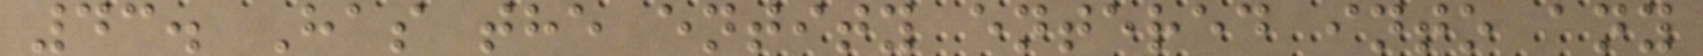43. Has the entity entered into any
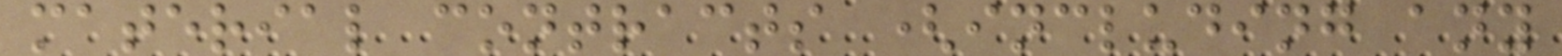material contracts (including any
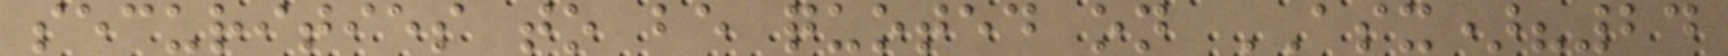securities to be quoted on ASX)?24
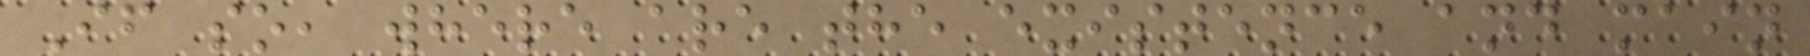If so, where are the existence and main
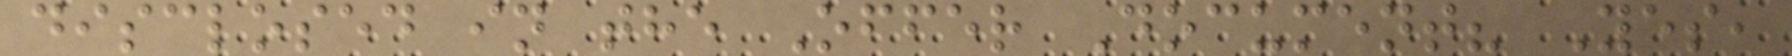disclosed in the Offer Document? Yes,
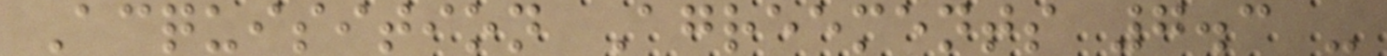Acquisition Agreements 7.3 -
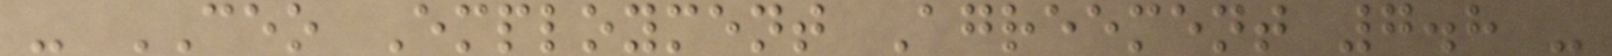- CEO Employment Agreement 7.8 -
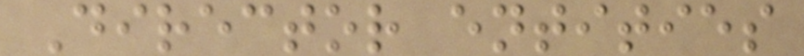Director entities
